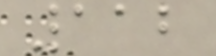112
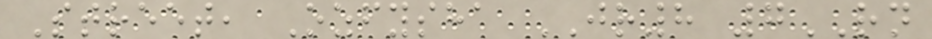Street, Ozfysha JR8 7RN
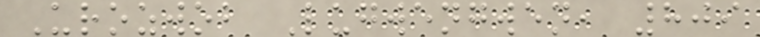Urozwob Lugwengwen, 809
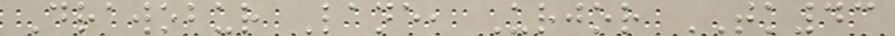Drawobur Lane, Urjor TK43
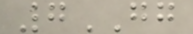7GG
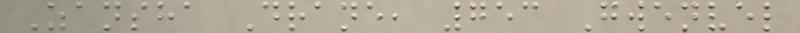Zansha Drane, 753 Gwenvel
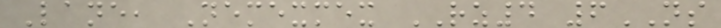Lane, Nemexmex RZ4 6NS
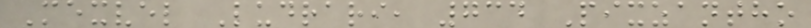Mexvel Ludrari, 734 Pixzantho
